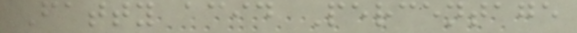Fatty acid Percentage
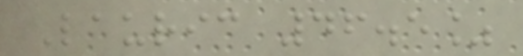Lauric 46.5%
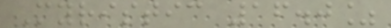Myristic 16.0%
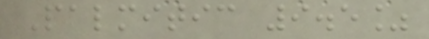Palmitic 9.5%
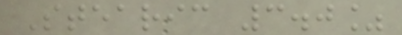Stearic 3.0%
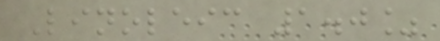Linoleic 1.0%
